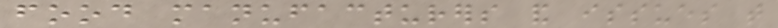food manufacturers and issues that
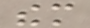them
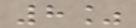8%
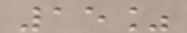15%
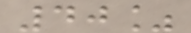40%
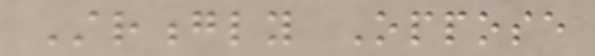Strongly Oppose
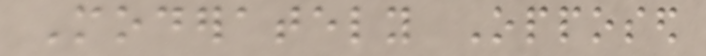Moderately Opposed
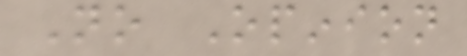No Opinion
